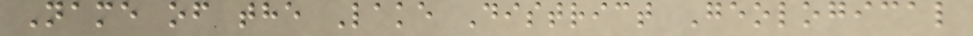Name of the Lake District Geological
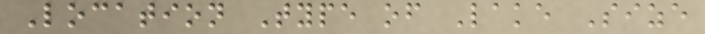Location Type of Lake Size
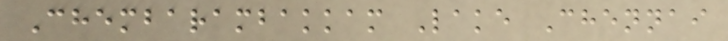Chembarambakkam Lake Chennai
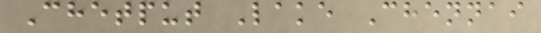Chetput Lake Chennai
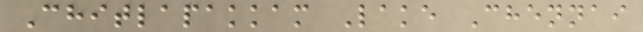Chitlapakkam Lake Chennai
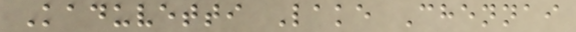Kaduvetti Lake Chennai
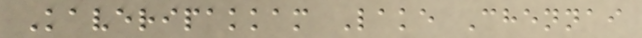Kaveripakkam Lake Chennai
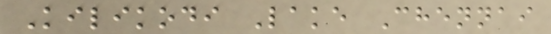Kilikodi Lake Chennai
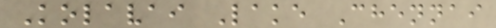Kolavai Lake Chennai
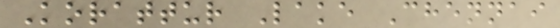Korattur Lake Chennai
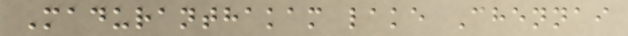Maduranthakam lake Chennai
